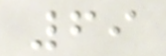69
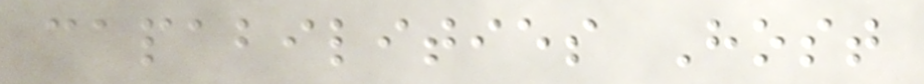capabilities Host
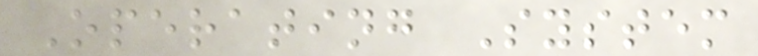Operating System
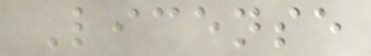License
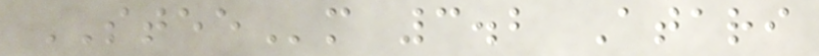STEEm 3.2 Atari
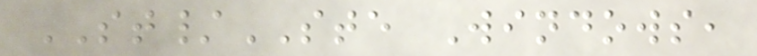ST/STE Windows,
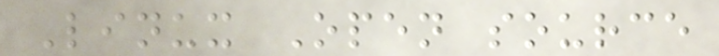Linux Open source
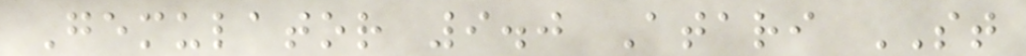Gemulator 9.0 Atari ST
